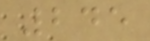245
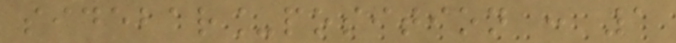sidebar_position : 1
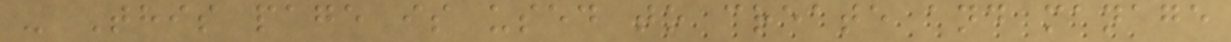- This page is used to create and manage
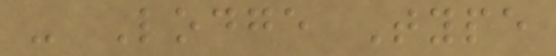- Lodge Type
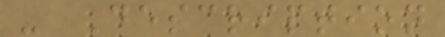- Description
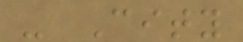- City
